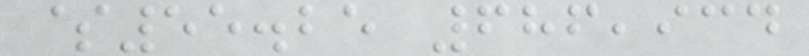$55.25 686,934
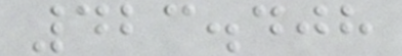423.408
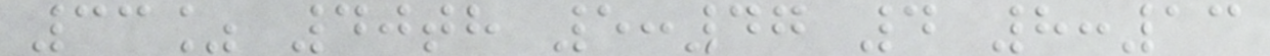33% 40th 5:47 4 8:13
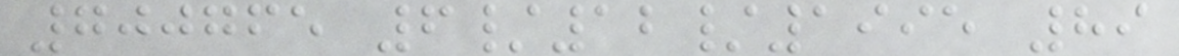700765 6/12/1995 89
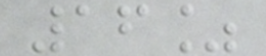16%
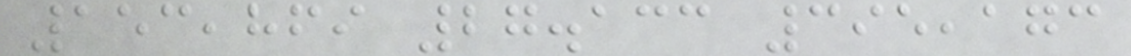153,869 27.133 395,173
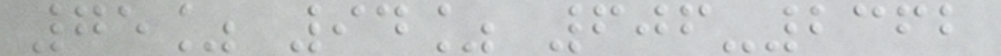75% 94% 606-2362
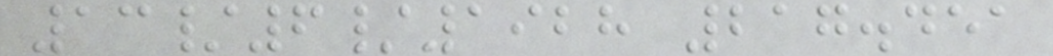13/6/1928 217.451
